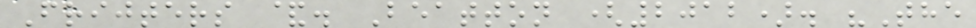Frijters &. Beatton (2012). "The
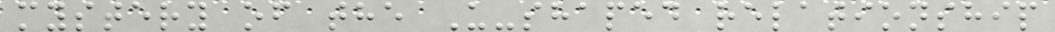mystery of the U-shaped relationship
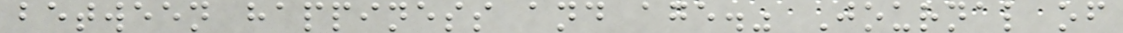between happiness and age." Journal of
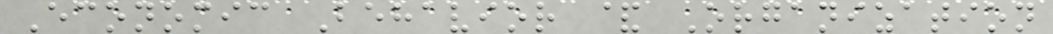Economic Behavior & Organization
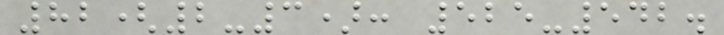82(2-3): 525-542.
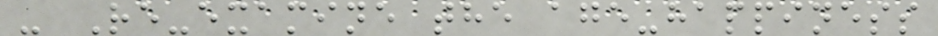- Re-examine the age-happiness
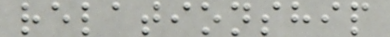relationship
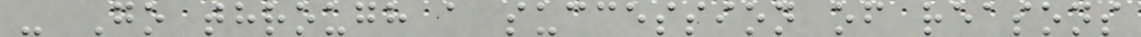- Go through a succession of reasons
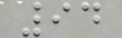94
